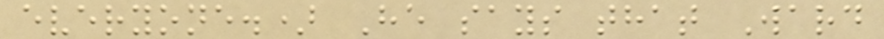everyone.) He says that Ward
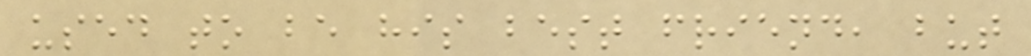used to be his best friend, but
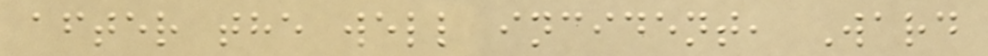after the well incident, Ward
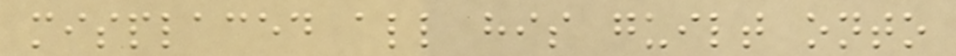misplaced all his guilt onto
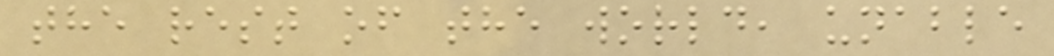the rest of the world, unable
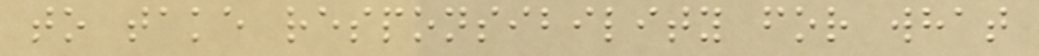to take responsibility for what
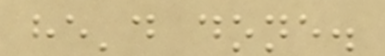he'd done.
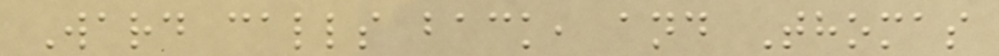Ward calls back, and Thomas
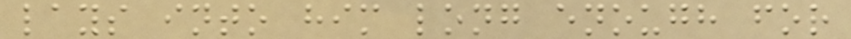lays into him long enough for
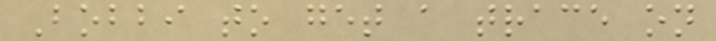Bobbi to get a trace on
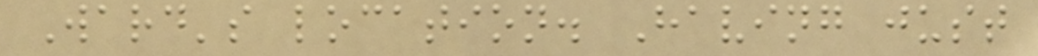Ward's location. Having just
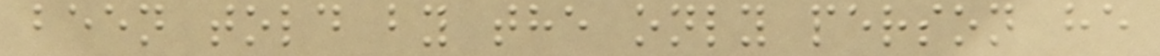been told by the only person he
